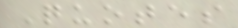Quotes
